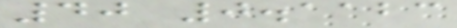40 0.1123
